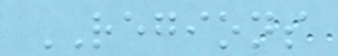REGIONS
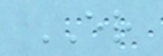ER
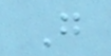G
